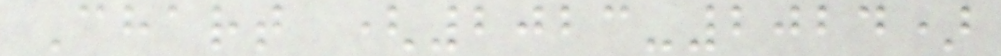Chart (2023-2024)
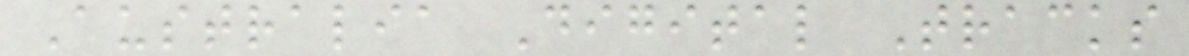Australia Digital Tracks
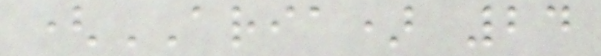(ARIA) 24
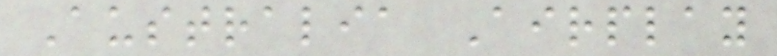Australia Airplay
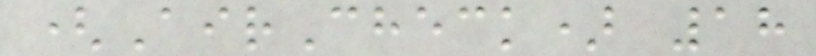(AirCheck) 18
